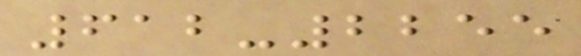612-2255
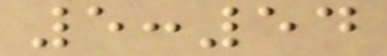5:54
